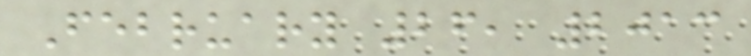February 26, 2013
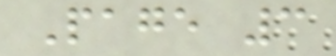Page 3
